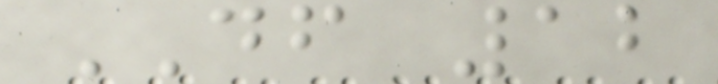DF 12
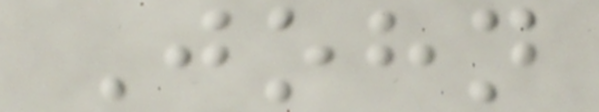John
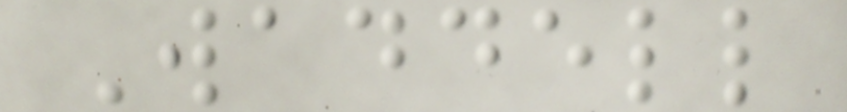Waddell
